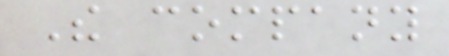The company
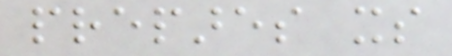prepares its
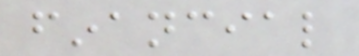financial
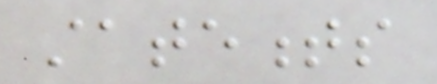statements
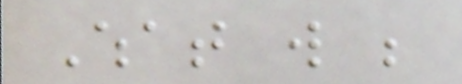What will be
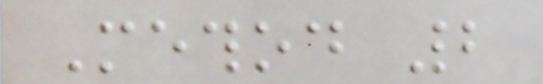Method 2
